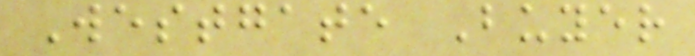Westgate Buyer
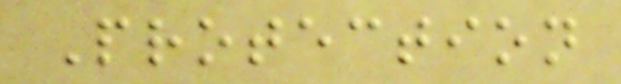Protection
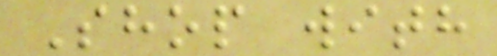Shop with
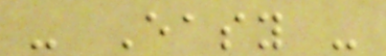- Easy -
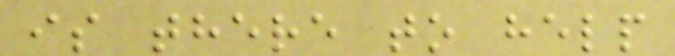is there to help
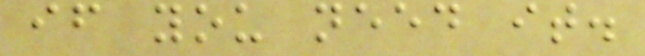if you need it.
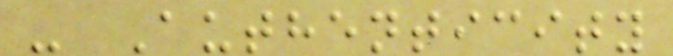- Authenticity
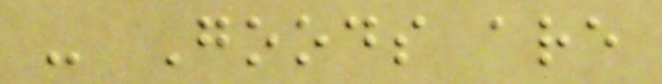- Goods are
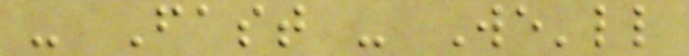- Fast - We'll
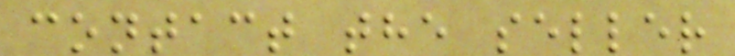contact the seller
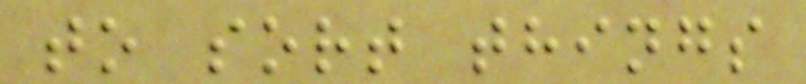to sort things
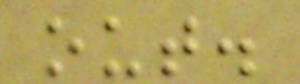out.
